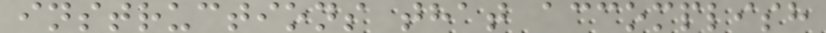instructions that accomplish
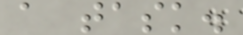a task.
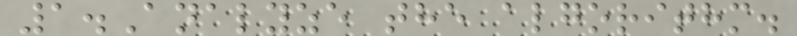1.Analyze the algorithm.
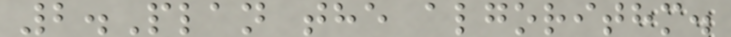2.Plan the algorithm.
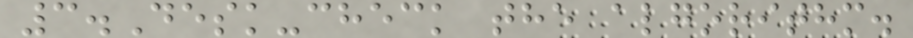3.Desk-check the algorithm.
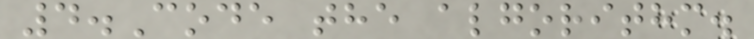4.Code the algorithm.
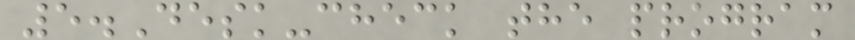5.Desk-check the program
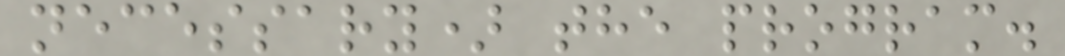necessary) the program.
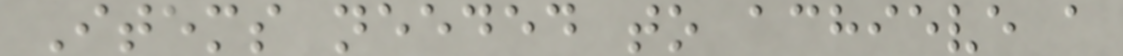Items needed to achieve a
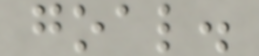goal.
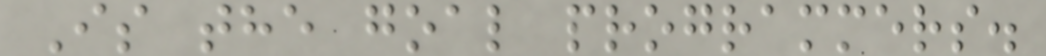Is the goal programmers.
